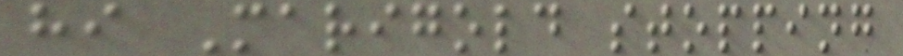hi Marigold stopping
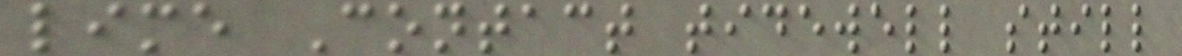lime Contact tidewell still
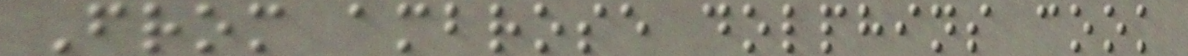From ambrose dolphins cook
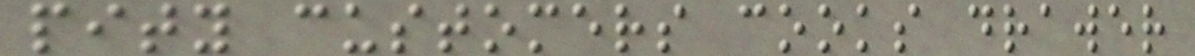pity customers cooks drawer
